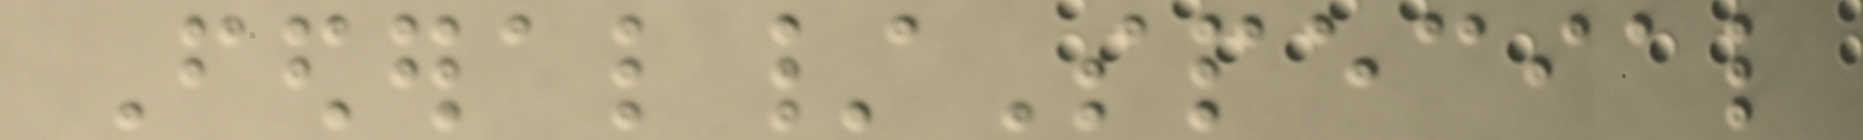Federal/Special
